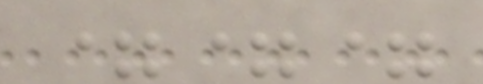===
